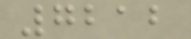7212
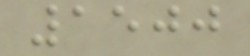1500
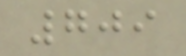709
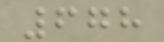678
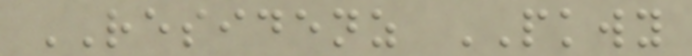RESIDENZ PKWY
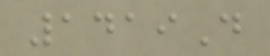1419D
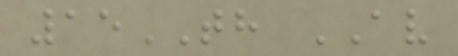15TH AV
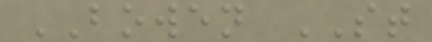BOWEN ST
